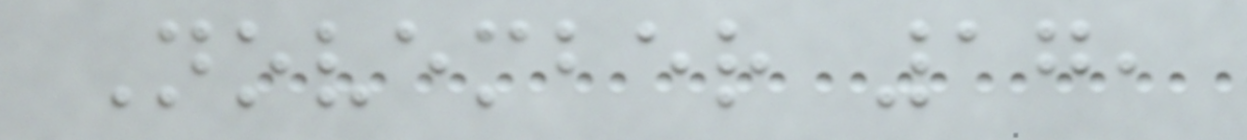November 17,
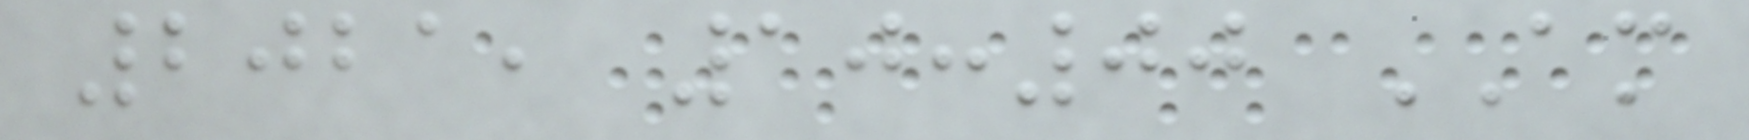2021, 10:00 AM
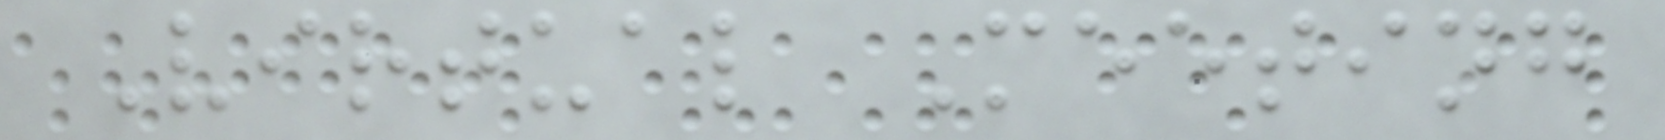Virtual Meeting
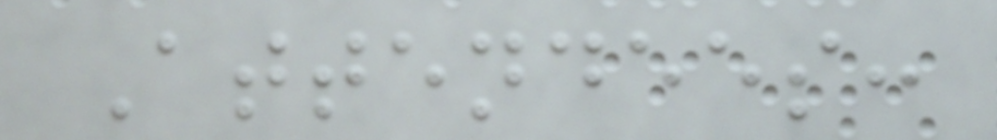Attendees:
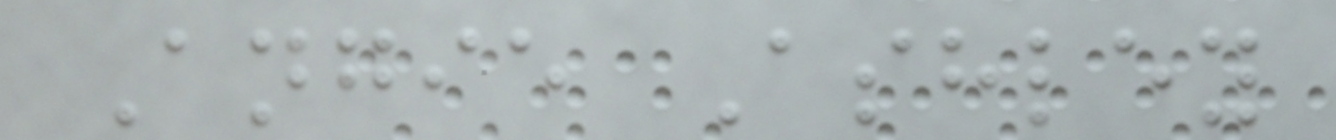Angie Ashley
